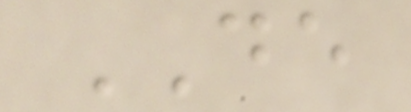DE
